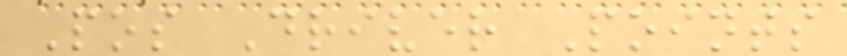Pos Driver Points
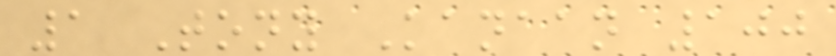1 Tony Kanaan 100
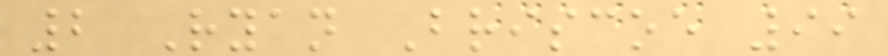2 Ryan Briscoe 99
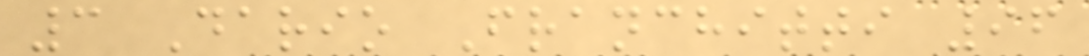3 Dario Franchitti 96
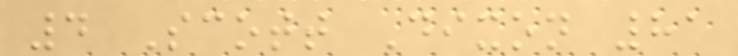4 Scott Dixon 81
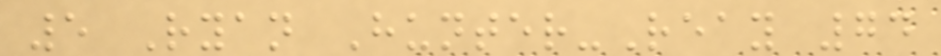5 Ryan Hunter-Reay 74
